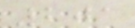201
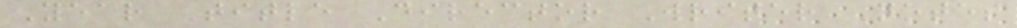Year Title Director Writer Notes
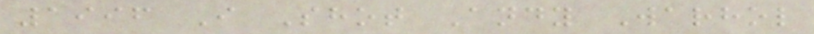1996 I Shot Andy Warhol
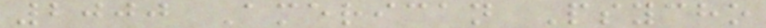2000 American Psycho
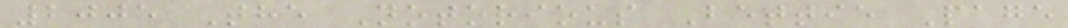2005 The Notorious Bettie Page
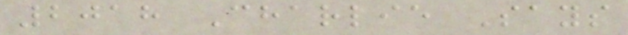2018 Charlie Says
